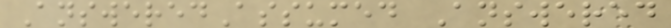AnsweredAssumed Answered
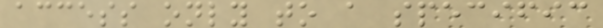access only to a specific
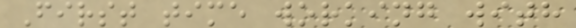First time working with
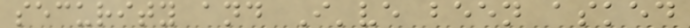security and I've been asked
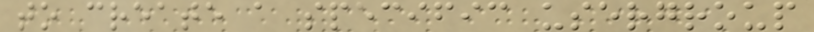to create a specific usergroup
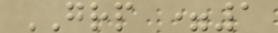GRP =1
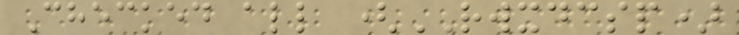Checked all (RWXDCSP)
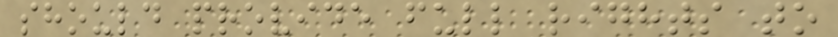should provide full rights to
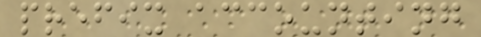prefix accounting
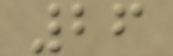26
